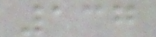137
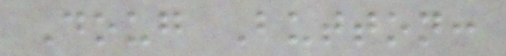Doug Button:
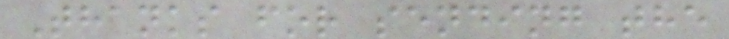Thanks for sending the
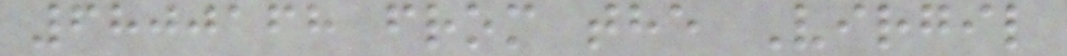6800168 from the Virgil
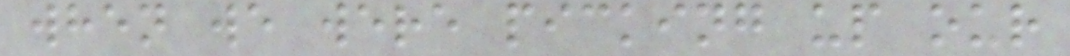when we were picking up our
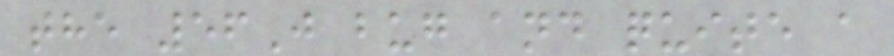the 56J bug and quite a
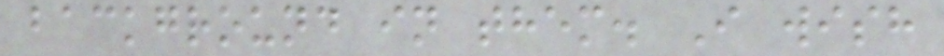background in them. I wish
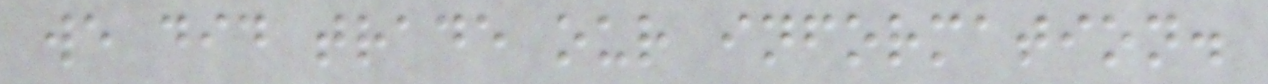we did trade our information.
